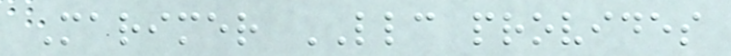Marimer LLC provides
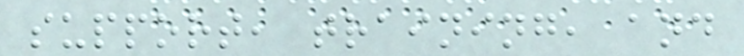support, training, and
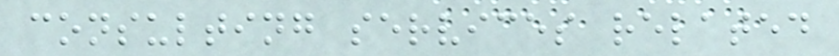consulting services related
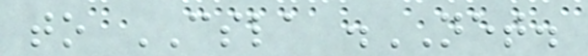to CSLA .NET.
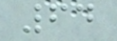64
